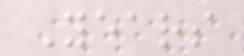Years
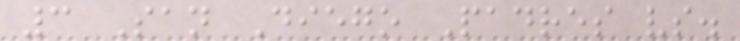3 San Diego Padres vs.
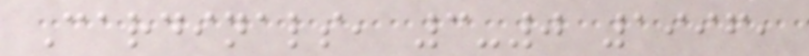Cardinals, 3-0 1996,
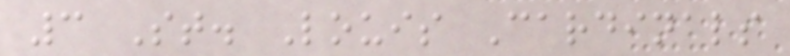3 St. Louis Cardinals
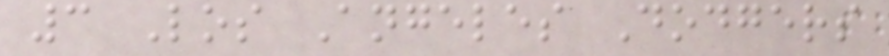3 Los Angeles Dodgers
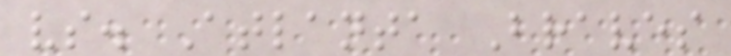vs. Atlanta Braves
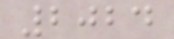2024
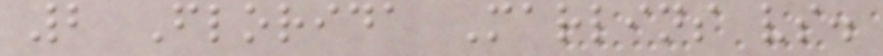2 Florida Marlins vs.
